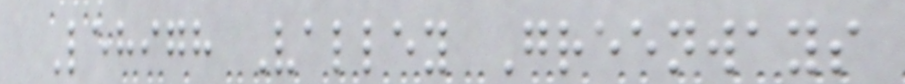Lehigh Valley Greenways
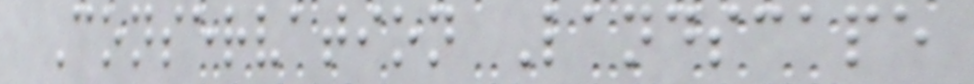Conservation Landscape
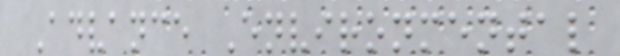Advance Environmental
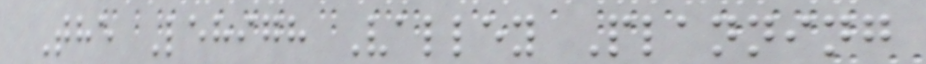The Lehigh Valley Planning
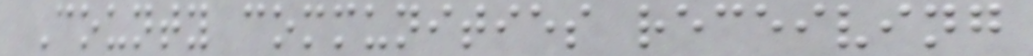County communities receiving
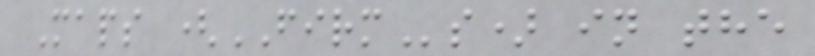Maps (FIRMs) in the
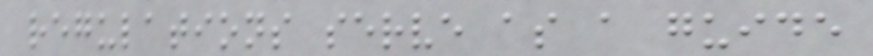regulations serve as a guide
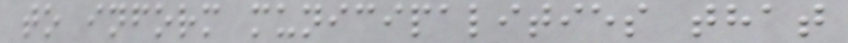to inform municipalities that
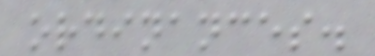ordinances.
